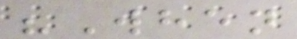"When
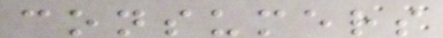consumers
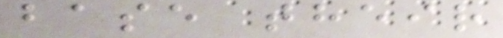base their
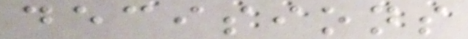decisions
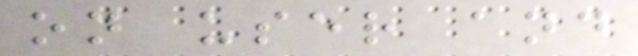on user and
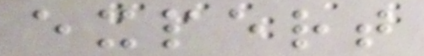expert
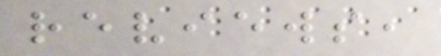reviews,
